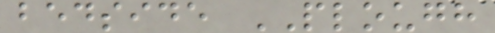bedside PLOUGH
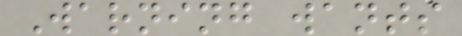Warning wants
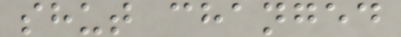shut changed
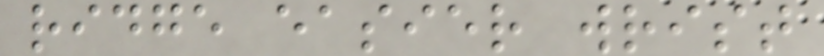ridge easier wrist
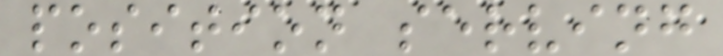position serving
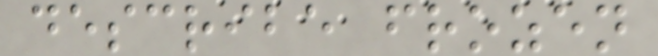describe frozen
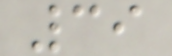39
